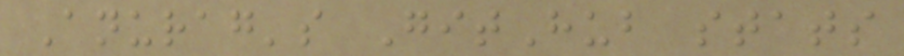Anurag's GitHub stats
